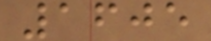1605
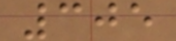305
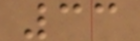33
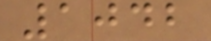1042
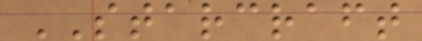STARCRAFT
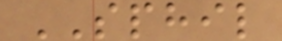SPHIL
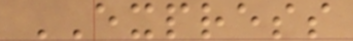EXPRESS
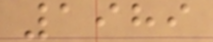1989
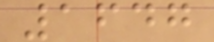1647
